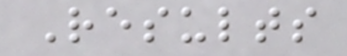Results
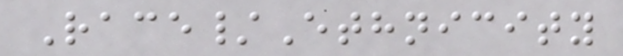Race/Ethnicity
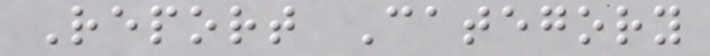Report Category
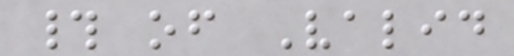# of Valid
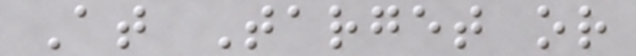At Target or
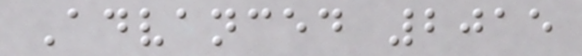Advanced 2015
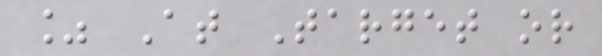% At Target or
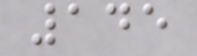145
